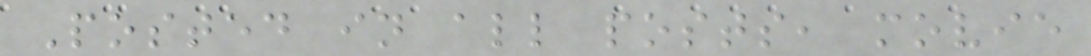Posted in all posts, movie
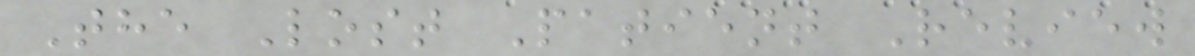The Lost Patient Review
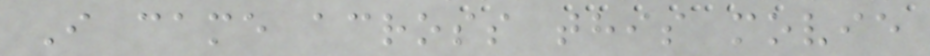I came across this movie
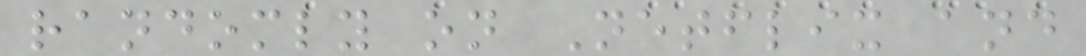randomly on Netflix and
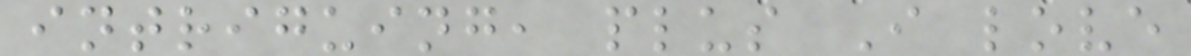intriguing, plus I love
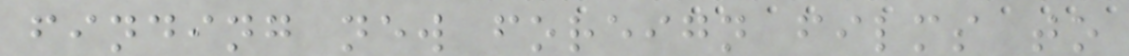finding new foreign films to
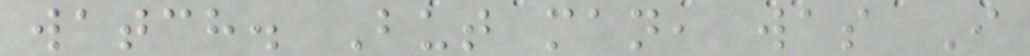watch. But man, was I
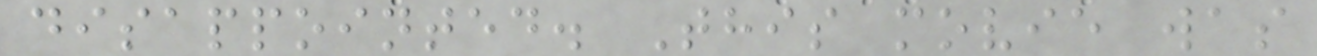disappointed. This movie was
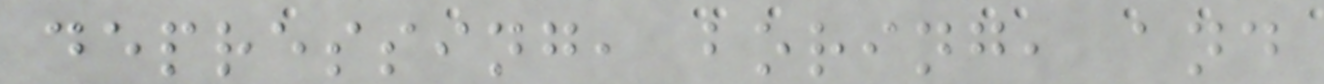depressing, boring, and
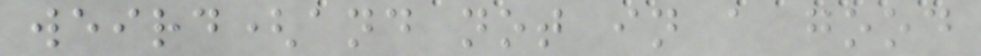weird(and not in a good
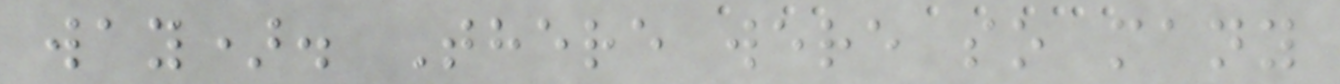way). There were so many
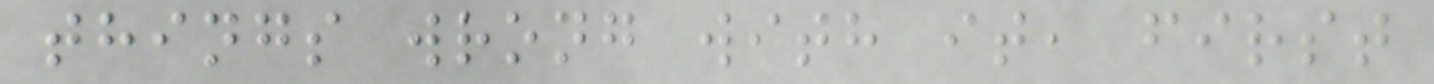things wrong with it, first
